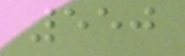550
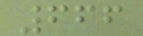666
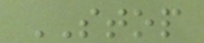STOP
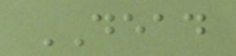DEAD
